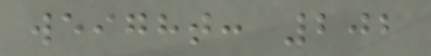weight: 202
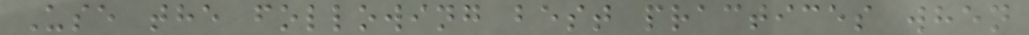Use the following best practices when
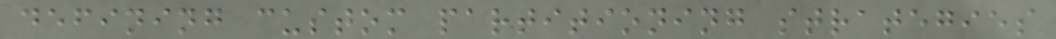defining custom partitioning strategies
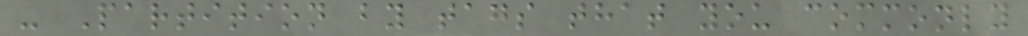- Partition by tags that you commonly
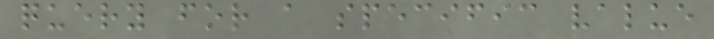query for a specific value
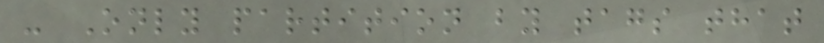- Only partition by tags that
